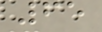65
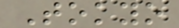Tokyo
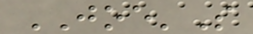JOE'S
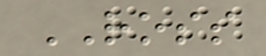ROSS
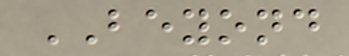BEYOND
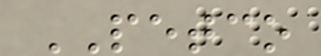PETCO
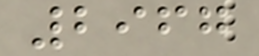2967
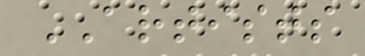ARTISTS
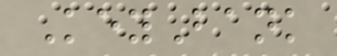KeyBank
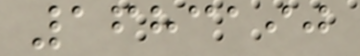1683190
